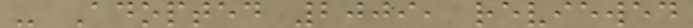- Adopted 2009, reviewed
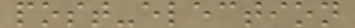post-election
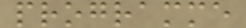programme
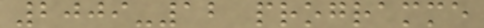2009-12 programme
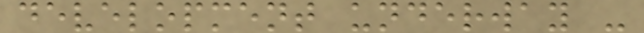development underway -
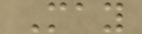May
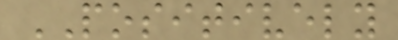POSITIVELY
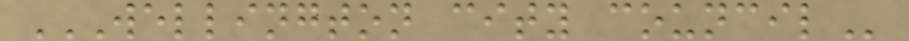WELLINGTON CITY COUNCIL
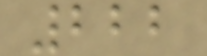222
